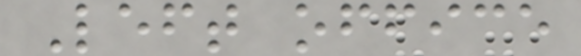Left office
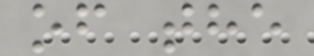of the
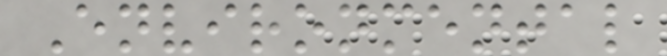Environmental
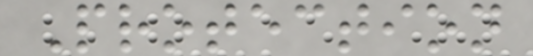Protection
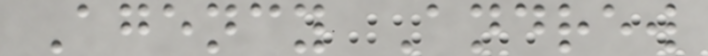Agency Andrew
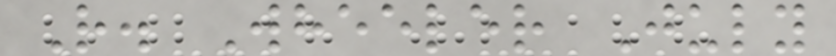R. Wheeler July
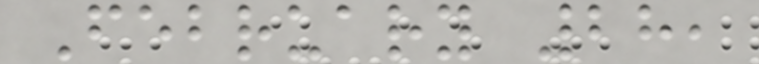February 28,
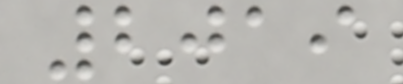2019
